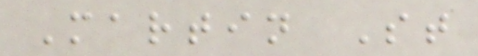Martin St
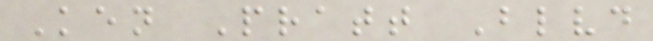Ken Pratt Blvd
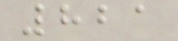821
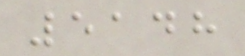5148
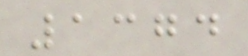1374
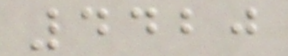4420
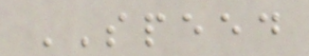SPEED
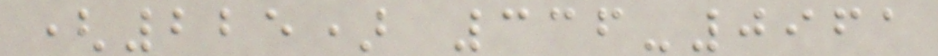(225) 336-0961
